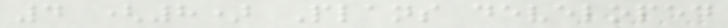4 (8) Plans developed
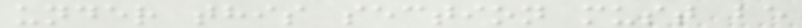under this section must be
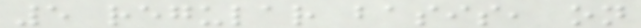5 regular basis, on
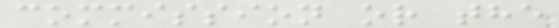commission or the
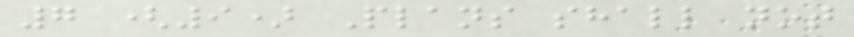7 (9) Plans shall not
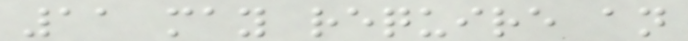11 may require an
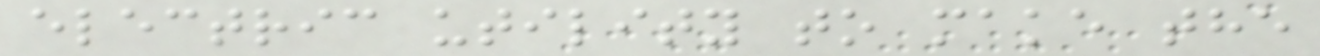electric utility to make the
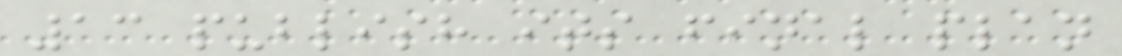13 publish its final plan
